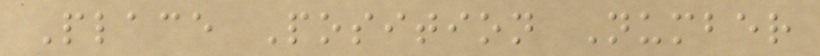Place Position Number
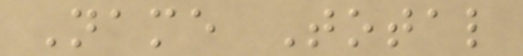Name Total
